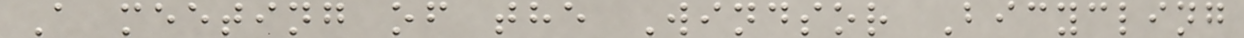A meeting of the Windsor Bicycling
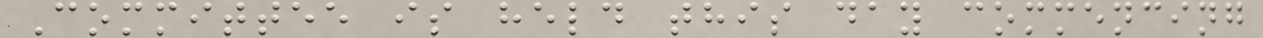Committee is held this day commencing
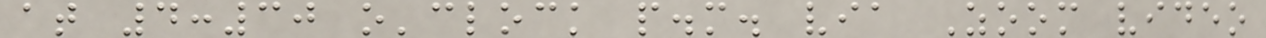at 4:30 o'clock p.m. via Zoom video
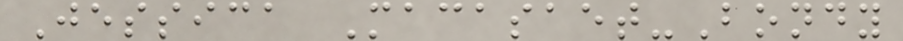Jessica Macasaet-Bondy
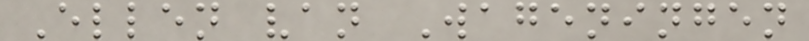Ellen van Wageningen
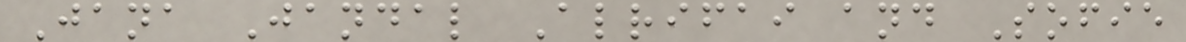Jana Jandal Alrifai and Sofie
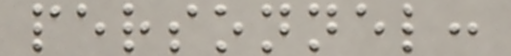personnel:
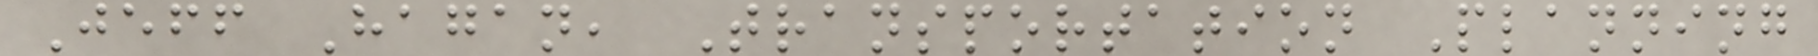Jeff Hagan, Transportation Planning
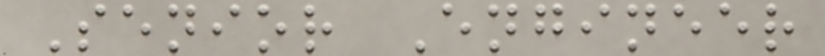Senior Engineer
